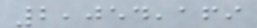2,054,169
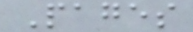Pages
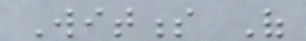Witness Of
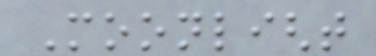Moonlight
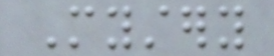Mystery
